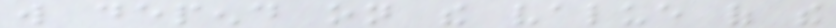will depend on the value of the
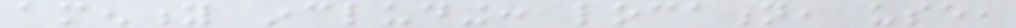amenity including: location, use,
